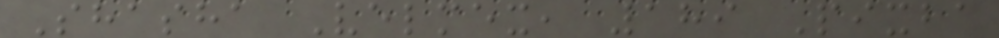Shasha Velmex, 189 Pixba
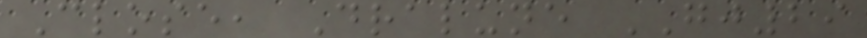Close, Dralune GJ29
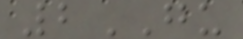2GU
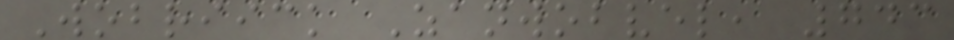Wobriick Zanwobvel, 743
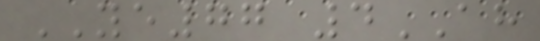YE77 4AH
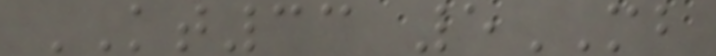KT33 5MB
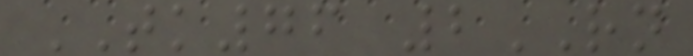TK76 2RN
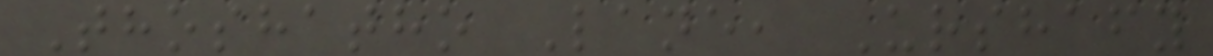Thoshatho Lane, Urshafy
